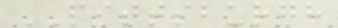PITTSBURGH
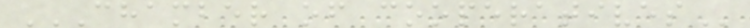CHAMBER OF COOPERATIVES
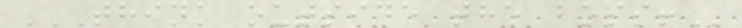THINK OUTSIDE THE BOSS!
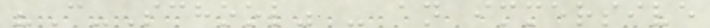"C-School" - an immersive
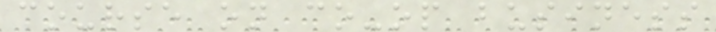course on co-op business
